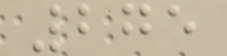275
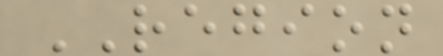REGION
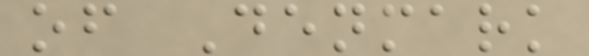of Denmark
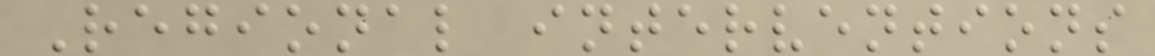Regional interventions
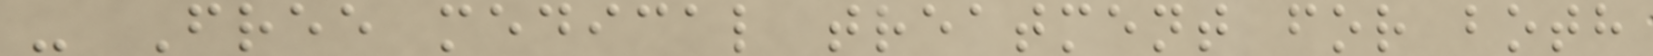- Free medical treatment for both
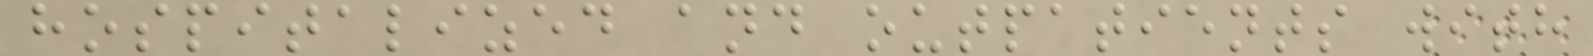hospitalized and outpatients with
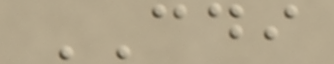CDI
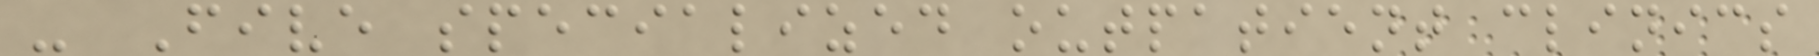- Five specialized outpatient clinics
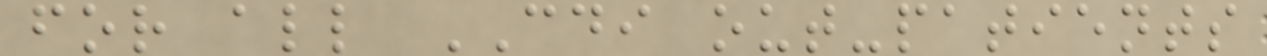for all CDI out-patients
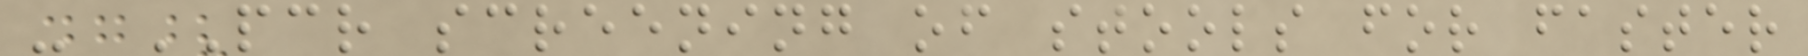- PCR screening of stools for faster
